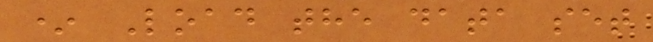* Load the data set
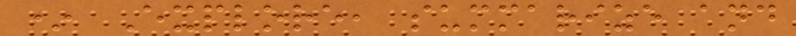* Explore, summarize and
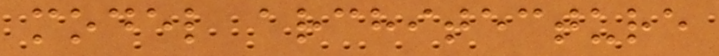model architecture
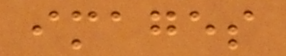images
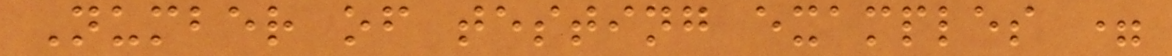Number of testing examples =
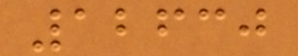12630
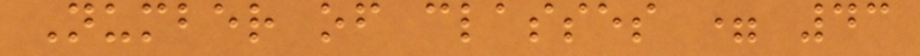Number of classes = 43
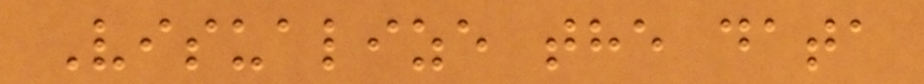Visualize the data
